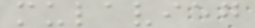mulavieg
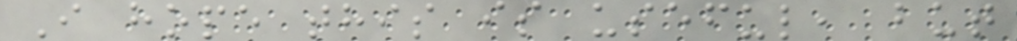I hope this is useful, but
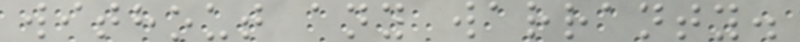without any warranty.
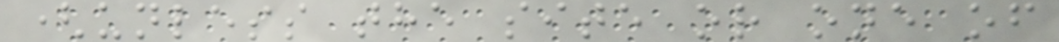(unless the site or one of
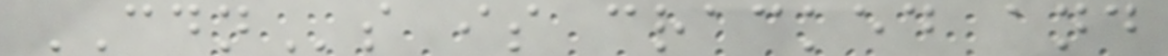CDNs is cracked and
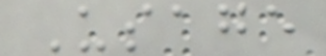Usage
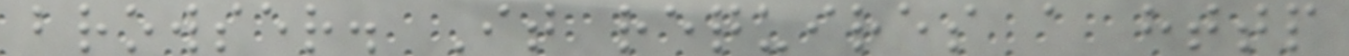browser. It requires a http
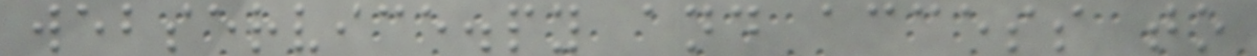webservice.py and access to
